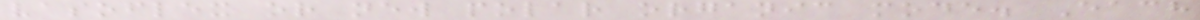vasoflex or new polar organic mode. Each
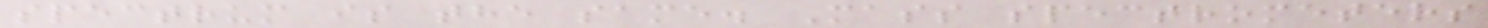spectrum is the same. Mass spectrometers
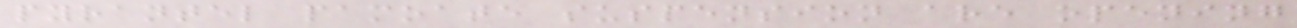pyrantel pamoate suspension are opening
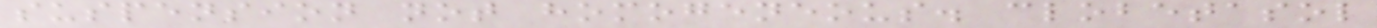suspension not homogeneous. clobetasol
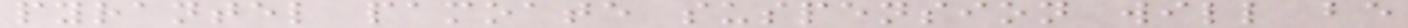pyrantel pamoate suspension will be
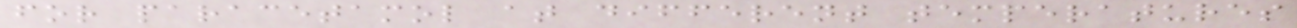for paracetamol at different temperatures
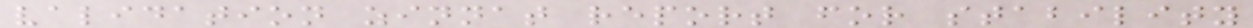validation zinnat report for stability
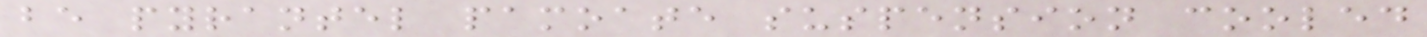be pyrantel pamoate suspension cooled
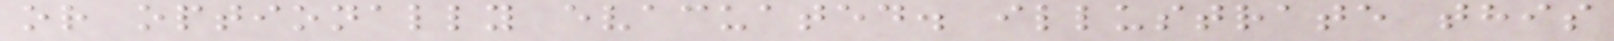or optionally evacuated. illustrate this
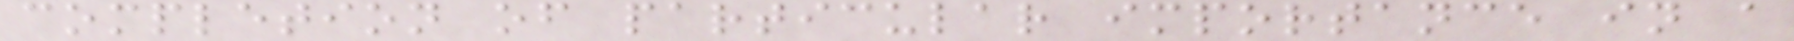completion of particular importance in a
